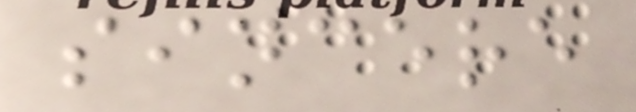sincere
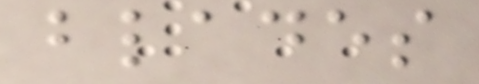blades
